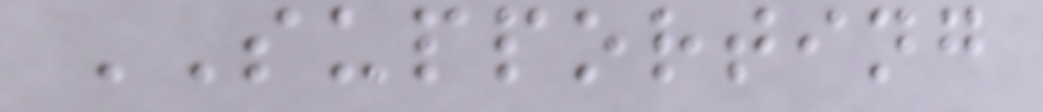SUPPORTING
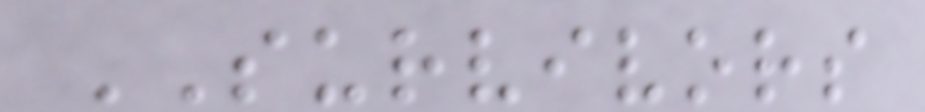SURVIVORS
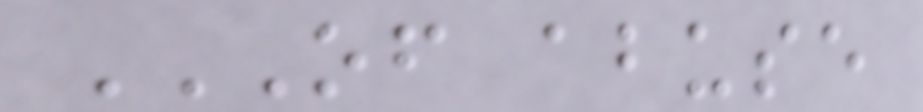OF ABUSE
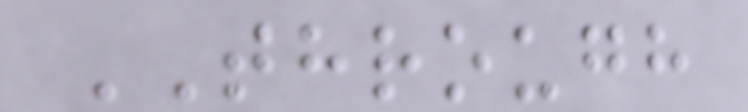THROUGH
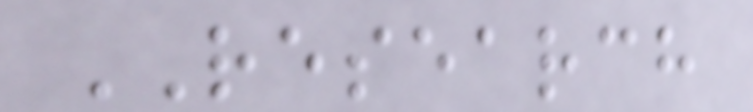RESEARCH
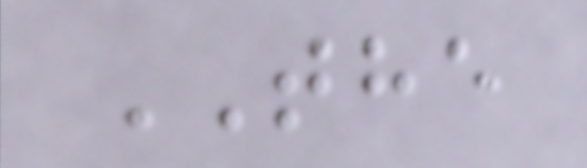THE
